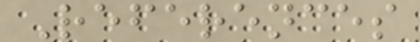References
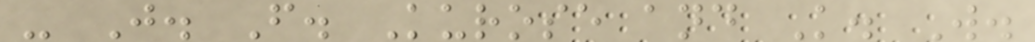- J. F. Kurose and K. W.
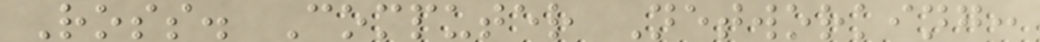Ross. Computer Networking:
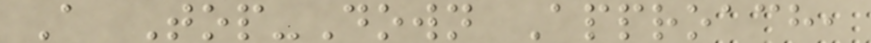A Top-Down Approach,
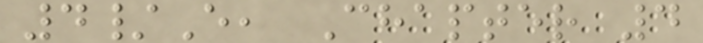4/E, Chapter 4
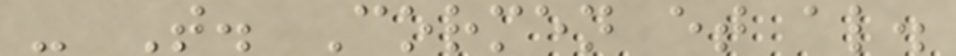- T. Cormen et al.
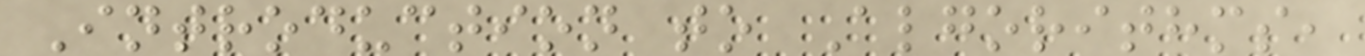Introduction to Algorithms,
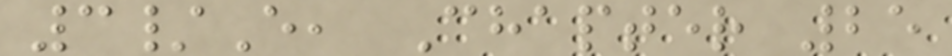3/E, Chapter 25
